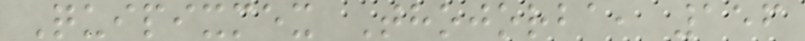Quipixmex Thojorba, 156
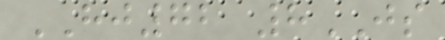HJ72 8JS
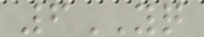6YQ
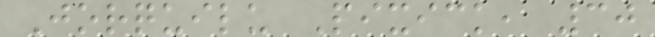Jorquilu Pixick, 30
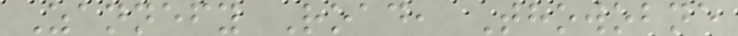Zannefy Road, Thowobne
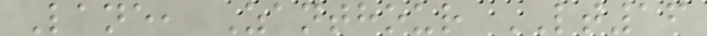Lane, Zanthour LT16
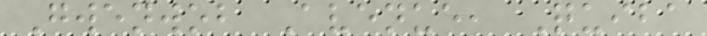Gwenwob Avenue, Quiba
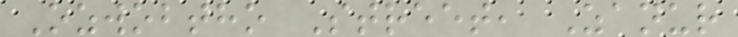Ozwobtho Street, Zanur
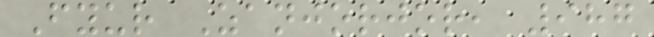Fyur Zanjorjor, 987
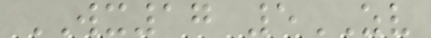WX17 5ZV
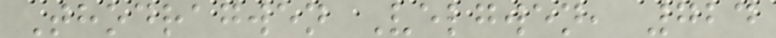Thodragwen Velgwen, 724
